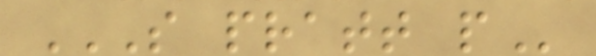S PRATT P
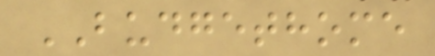BUDGETHOME
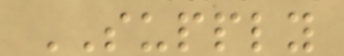SUPPLY
